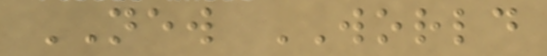NEW WORLD
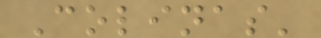Colinas'
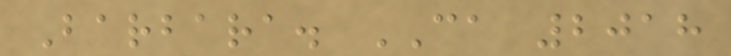Barbara. CA 2018
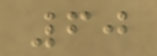60
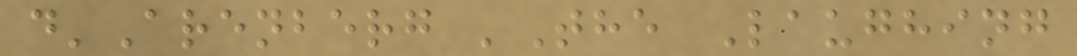d'Arenberg 'The Laughing
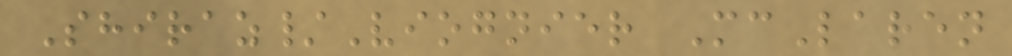Shiraz/Viognier McLaren
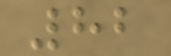82
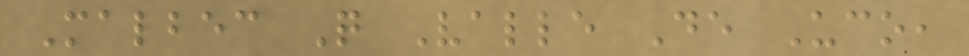Malbec Q Valle De Uco,
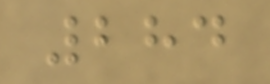284
